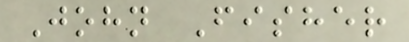John Fisher
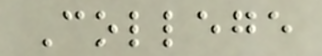College
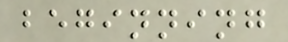beginning
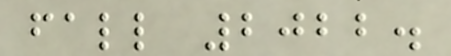fall 2022.
